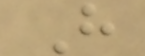H
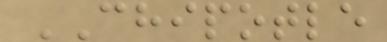CHIPOTLE
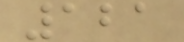121
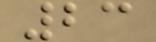23
